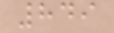849
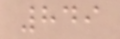849
